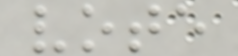vote
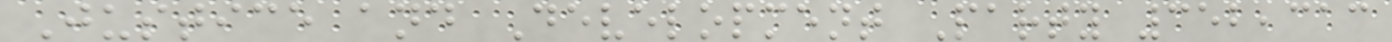Justice and Development Party 352,313
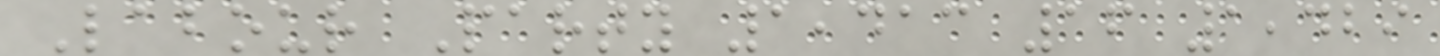Labour Party 1,413 16 1,429
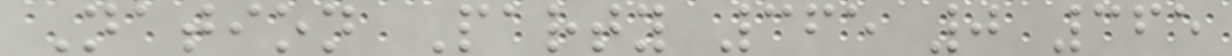Nation Party 365 0 365
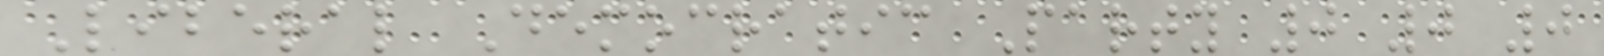Liberal Democratic Party 0 0 0
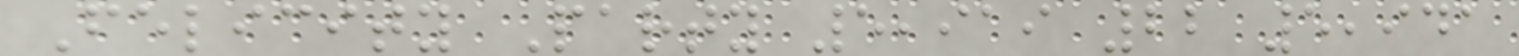Felicity Party 5,919 22 5,941
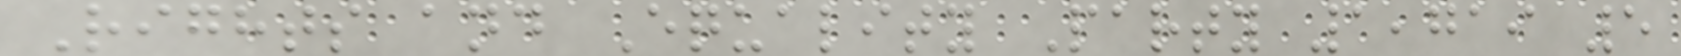Rights and Equality Party 1,719 5
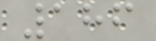186
